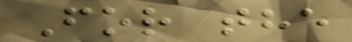For the
